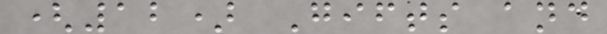(12) Gifts and
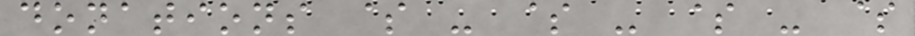donations $ - $ - $ - $
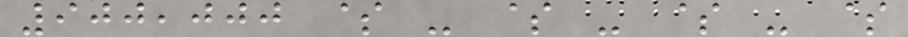900,000 $ - $ - $ - $
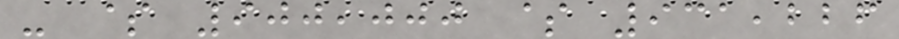- $ 900,000 $ 931,226
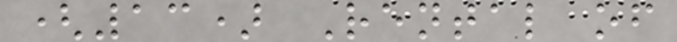(13) Rental of
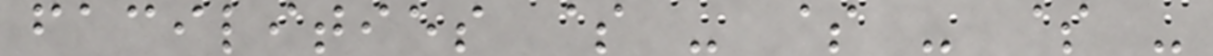facilities $ - $ - $ -
